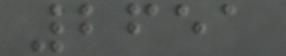2651
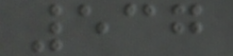537
